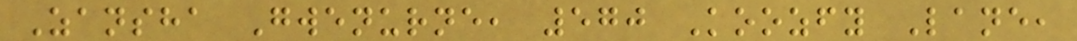Zansha Gwenurne, 570 Koozfy Lane,
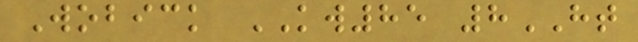Wobick KW85 8HT
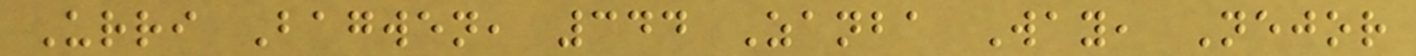Urri Bagwen, 344 Zanba Way, Nejor
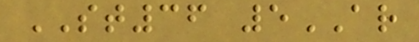ST36 5AR
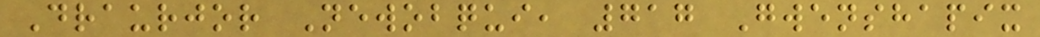Draurjor Newobqui, 717 Gwenshapix
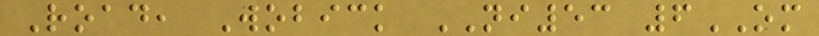Road, Wobick NI53 6OM
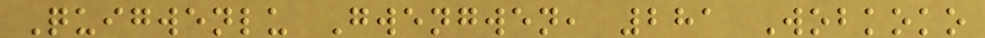Quigwenlu Gwengwen, 281 Wobkoko
